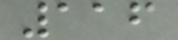116
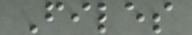Files
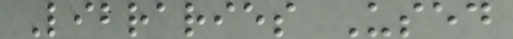Libraries Used
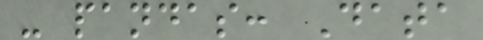- pandas: Data
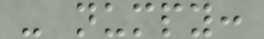- numpy:
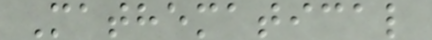Mathematical
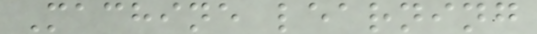Machine learning
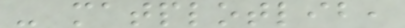- matplotlib,
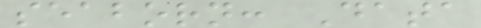seaborn: Data
